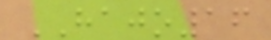HAJO16
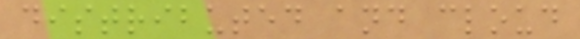distributed and cloud
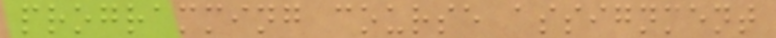programming course assignment
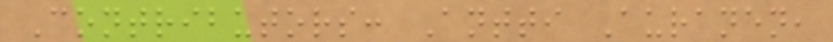Contributors: Antti Auranen,
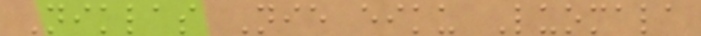Niklas Nie eiku Luomala
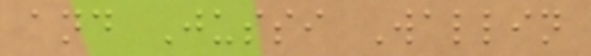and Jussi Wallin
